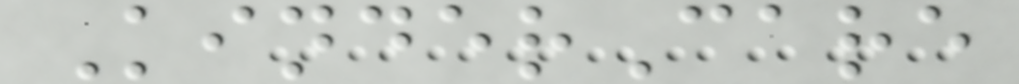KinderCare
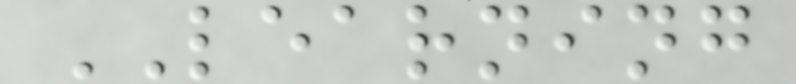LEARNING
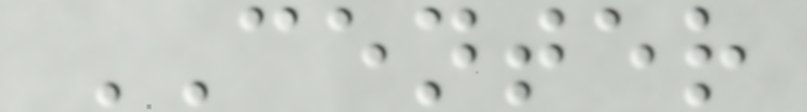CENTER
